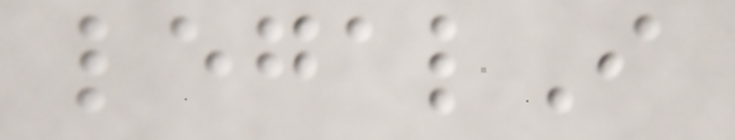legalI
